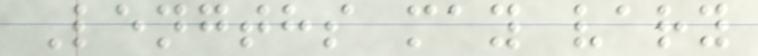Lengths may vary
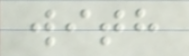with
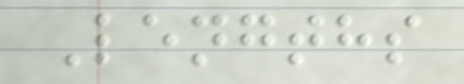Lengths
